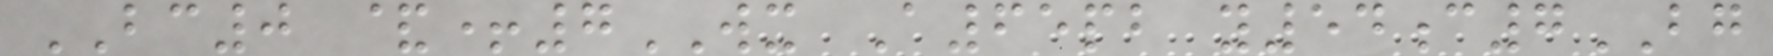BC0 &+7WX A65pb y54c7BG
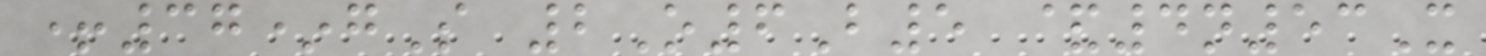+37*gS 2O6B5 &4n53X
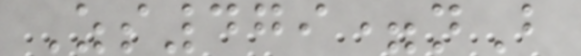Zs479=nB
